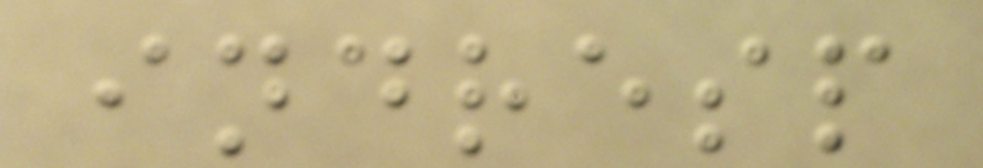indresp
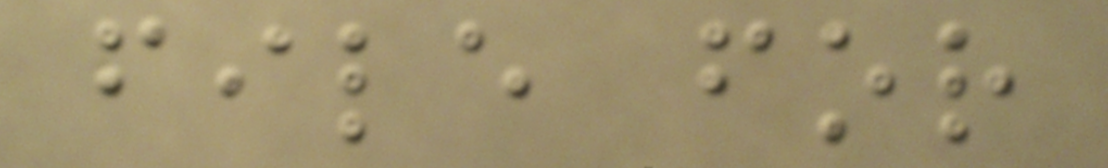file for
